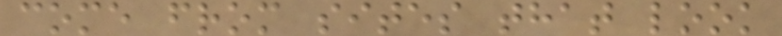come from sites that look
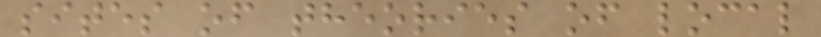sites of theories of local
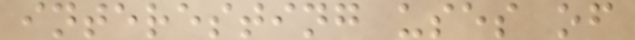interesting uses of
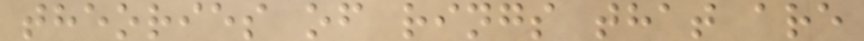theories of rings that are
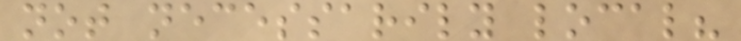not necessarily local?
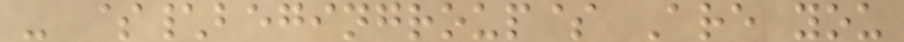- $\begingroup$ Are you
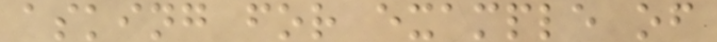asking for example of
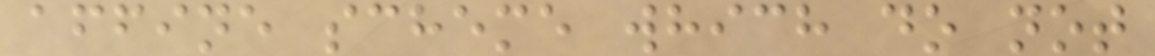affine scheme which do not
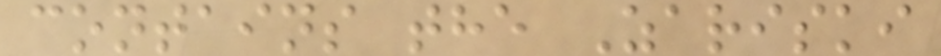contains the Zariski
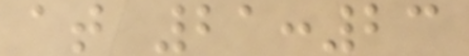at 21:23
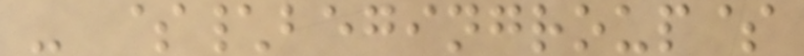- $\begingroup$
